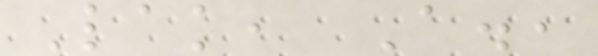Lak, A.,
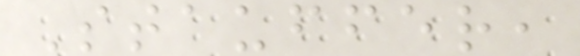Stauffer,
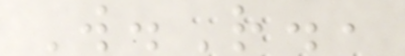W.R.,
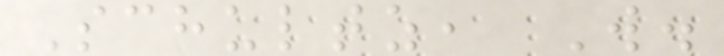Schultz, W.
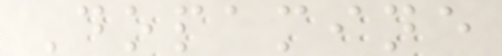Dopamine
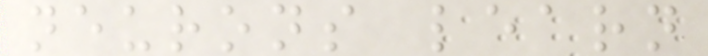neurons learn
